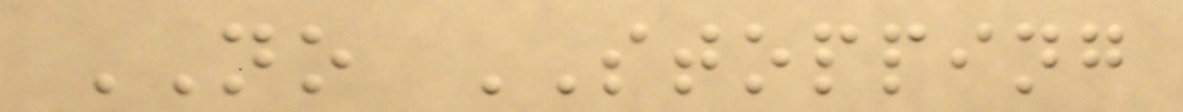NO STOPPING
